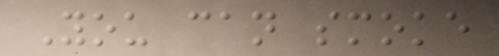You can smoke
